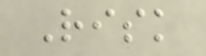Risk
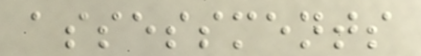assessments
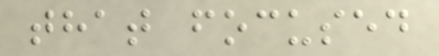that focused
